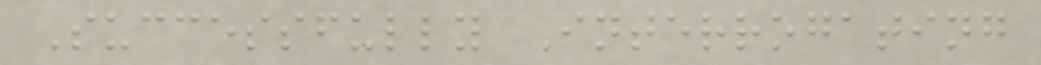Successfully Interrogating
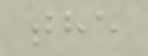the
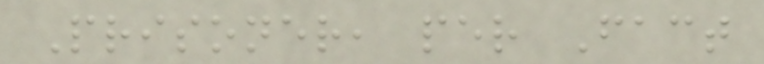Prisoner, per Fact
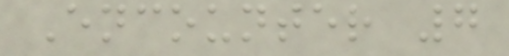Encounter 7
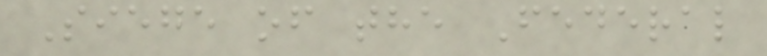Siege of the Federal
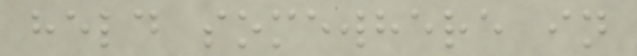held somewhere in
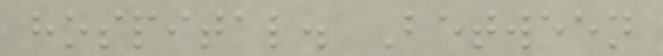hospital. Between
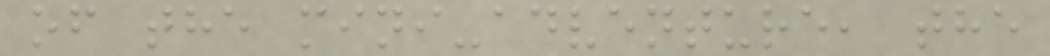of the mini-adventure, the
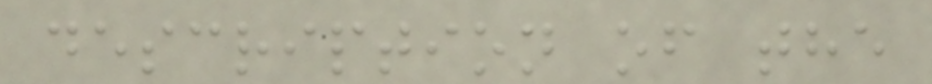description of the
